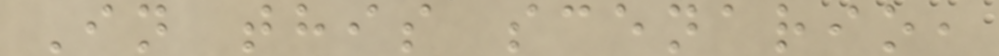In this scenario,
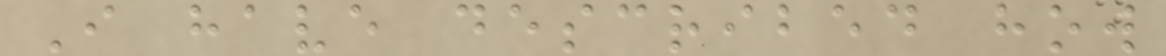I have described how
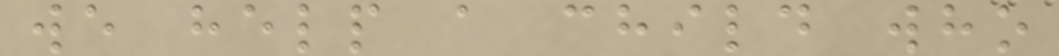we help a child who
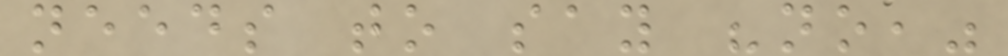needs to say "no,"
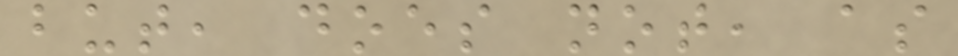but, does not, as
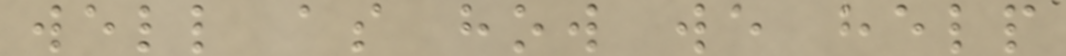well as how we help
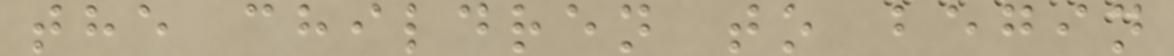the children to begin
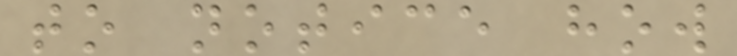to notice how
